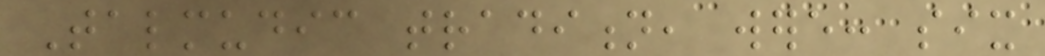Talmudic tradition, were: six
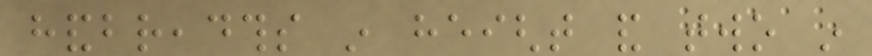handbreadths in height and two in
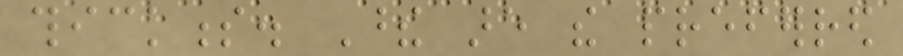thickness. These are the preferred
